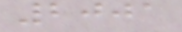2001
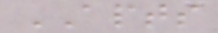APTS
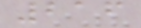216
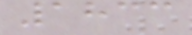1833
